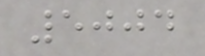5004
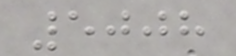5008
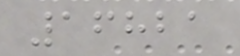16821
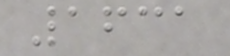1631
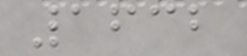1632
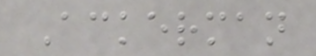Ackerman
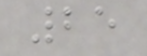25
